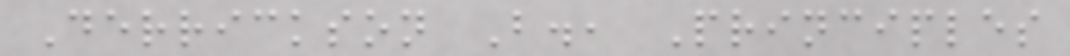Derrickson B., Principles
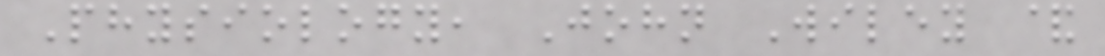Physiology, John Wiley &
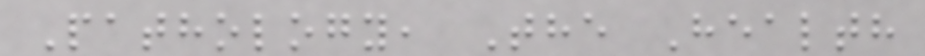Pathology, The Health
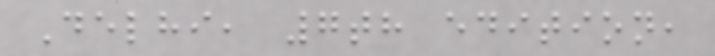Delhi, 7th edition,
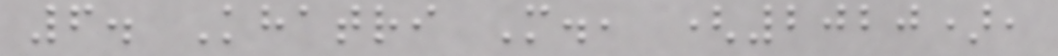6. Khatri M., (2020),
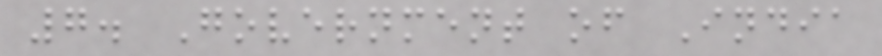7. Government of India
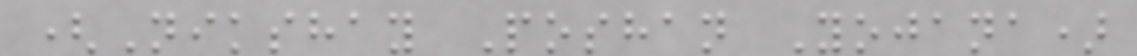(Nikshay Poshan Yojana)
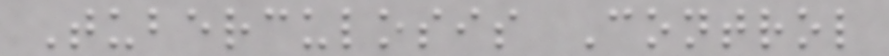Tuberculosis Control
